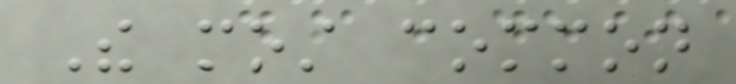The most common
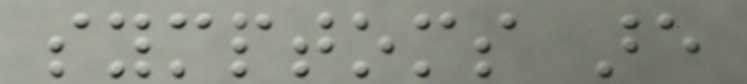symptoms are
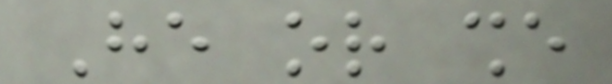He or she
